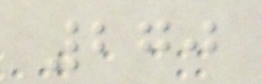270
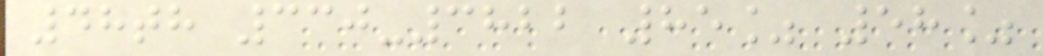48th 330-3822 85% 58%
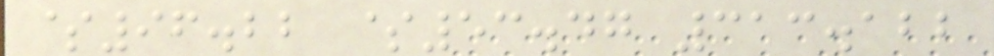$96.22 $53.47 313.122
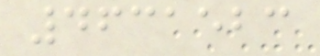4631523
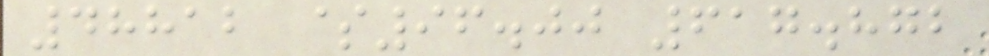48812 $96.00 617.872
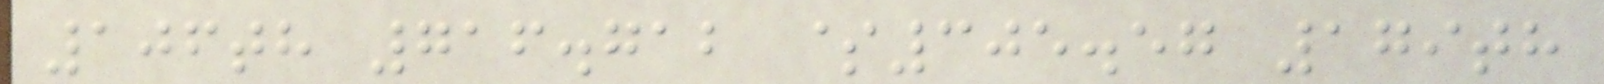106th 716.712 $305.57 179th
